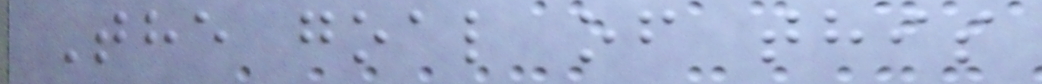The goal of this
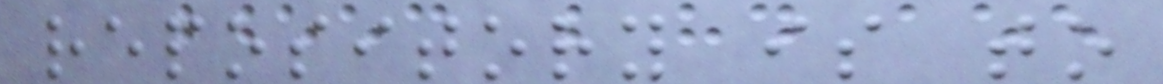repository is to
